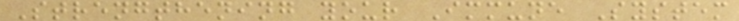Strengthening your Immune System
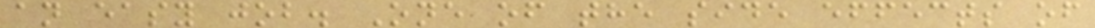an easy job. One of the side effects of
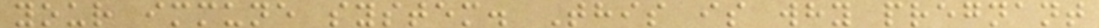your immune system. This is why pregnant
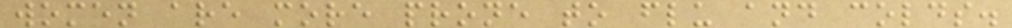women are more prone to flu and colds.
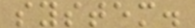system.
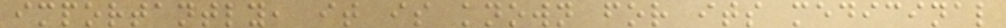importantly, it is known for its medicinal
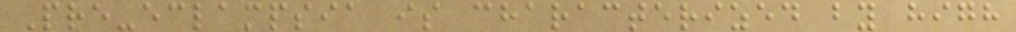Pre-eclampsia is characterized by high
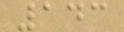143
